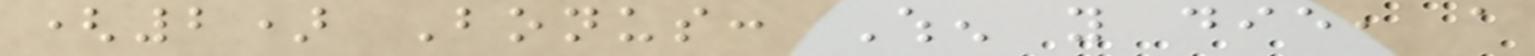(2) Bonus: When you die, a
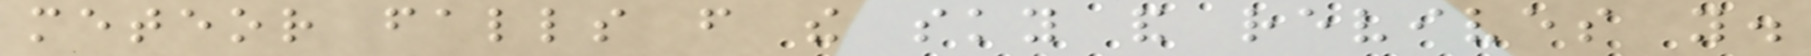meteor falls from the sky and revives you.
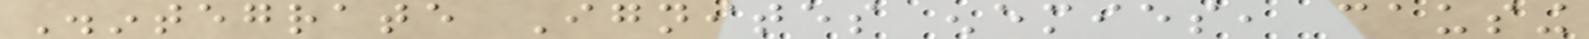Disintegrate Ignites enemies, causing
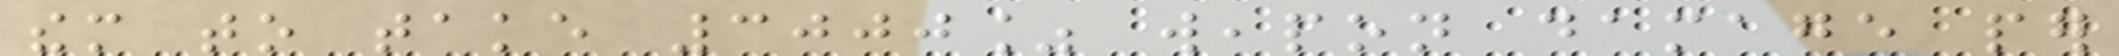them to take 3000% weapon damage per
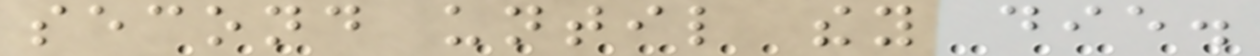second until they die.
